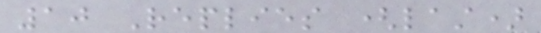10 Replies (last)
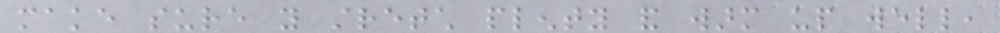make sure you stretch plenty and warm up well,
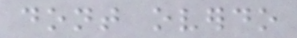dont overdo
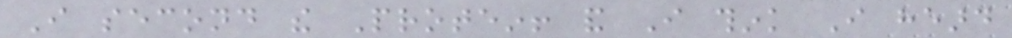I second the Protein! and I think I heard
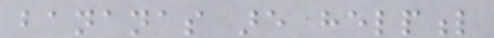bananas are helpful
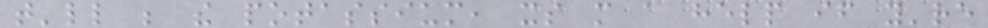that'll be the potassium, its more a help if you're
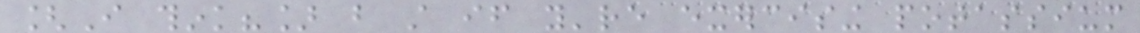[I think?] but still if you're exercising potassium
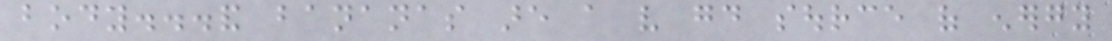body...and bananas are a very good source of energy
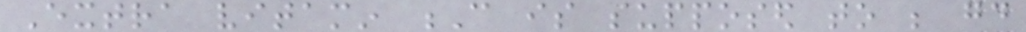Extra vitamin C is supposed to be good
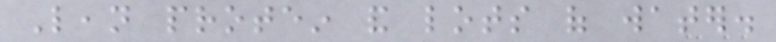Lean protein and lots of water.
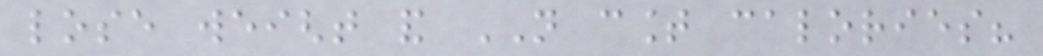lose weight and NOT count calories?
